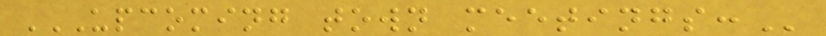UPCOMING TOWN MEETINGS:
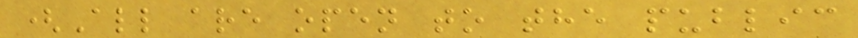(All are open to the public
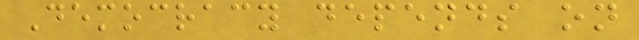Democracy depends on
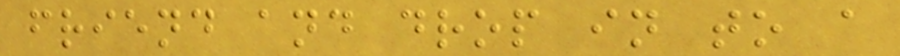friend and drop in to a
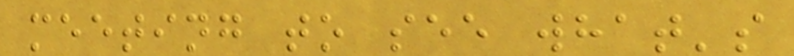meeting to see what's
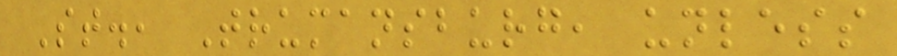St., Trumansburg, unless
